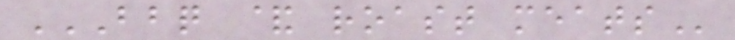BBQ & ROAST MEATS
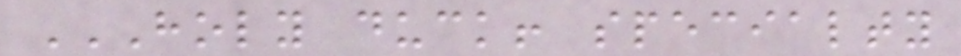HOLY DUCK! SPECIALTY
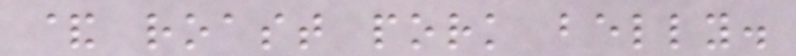& roast pork belly.
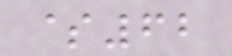$62
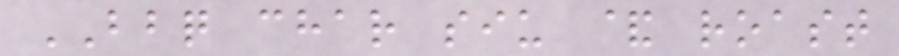BBQ char siu & roast
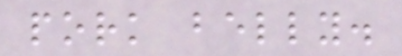pork belly.
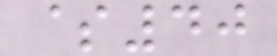$40
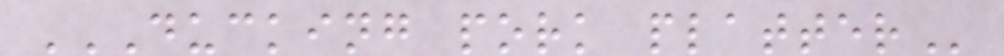DUCKING PORK PLATTER
